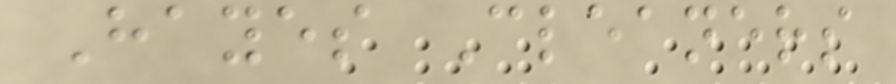Hayes Cleaners
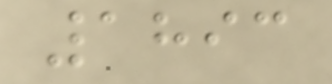1893
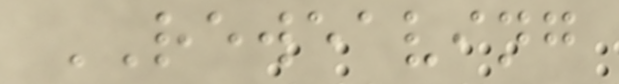REWEAVING
